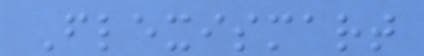Flexismart
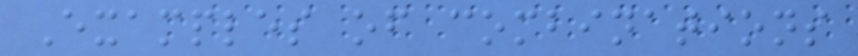Examples of combinations
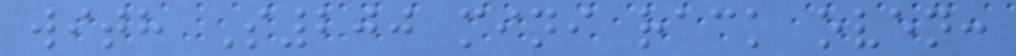with S200 mini rack oven:
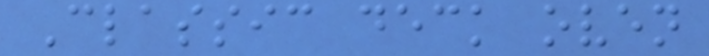Classic deck oven
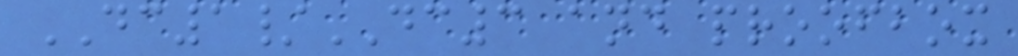DC1/DC3 and proofbox
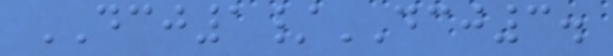DCJ1/DCJ3.
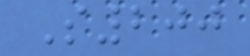S200
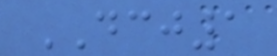DCJ1
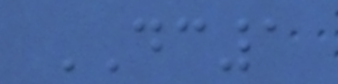DC1
